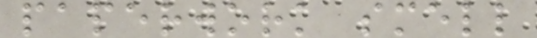paperwork smell
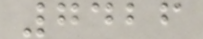7426
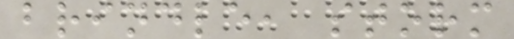brindle, storm
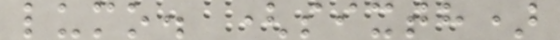lumo. (sixth)
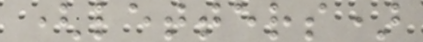(letters)
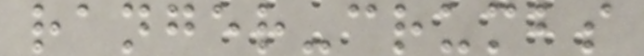ranger-crumbs
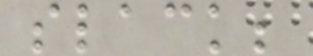slack;
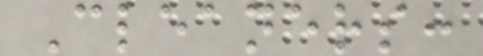Cleaners:
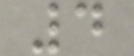4
